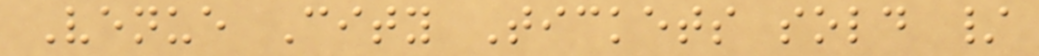Venue City Tickets sold /
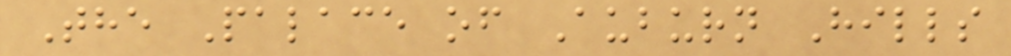The Palace of Auburn Hills
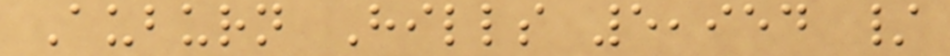Auburn Hills 5,954 /
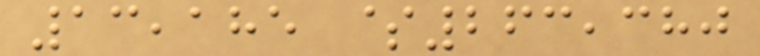13,185 $263,380
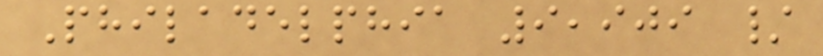Philadelphia 9,909 /
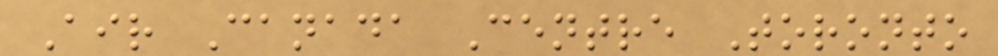Air Canada Centre Toronto
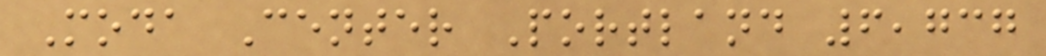Moda Center Portland 6,737
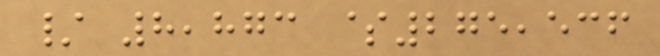/ 8,873 $275,536
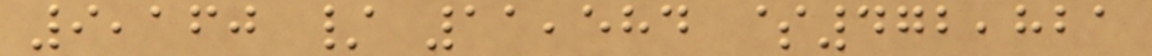9,160 / 11,584 $472,821
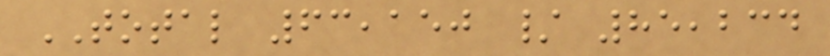TOTAL 63,150 / 85,234
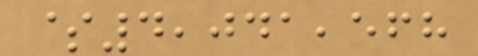$4,041,568
